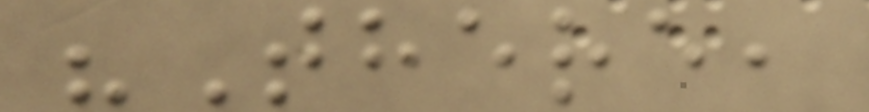"There,
